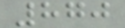870
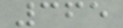365
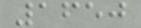1650
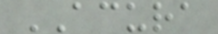ACURA
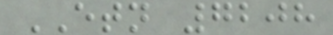ETN 7208
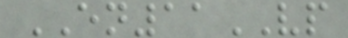EN11VP
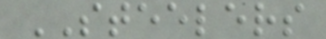STEELERS
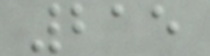215
